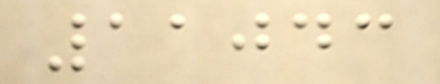11043
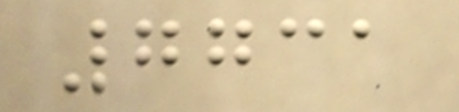7731
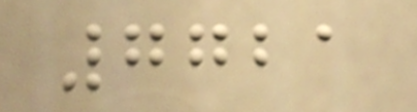7721
